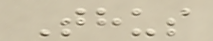Thus
